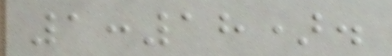1:18).
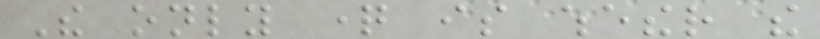The only question is whether the
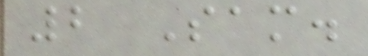2 Sam.
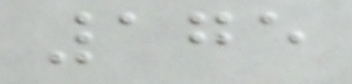175
